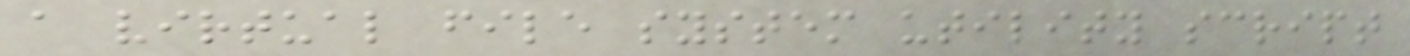a virtual file system utility script
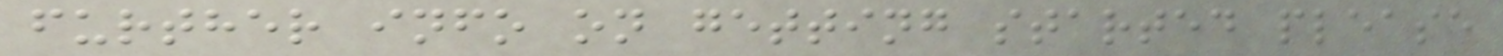further info on getting started please
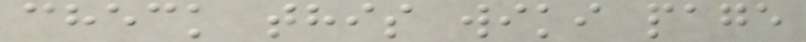check this wiki page
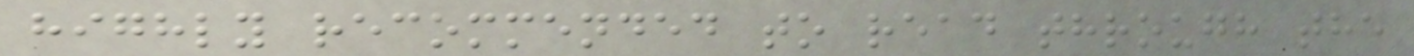highly recommended to read through the
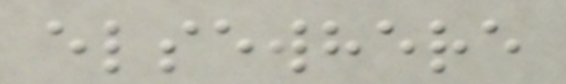elsewhere
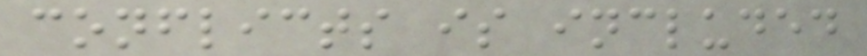conflicts is included
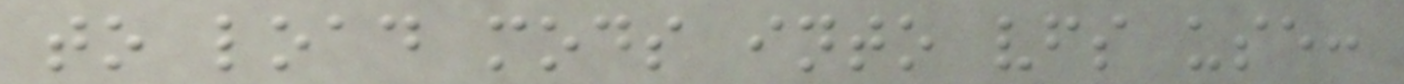to load mods into vfs use:
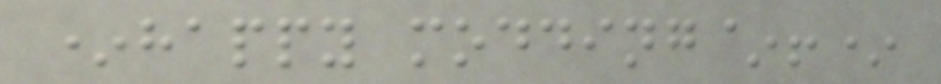*happy modding~!*
